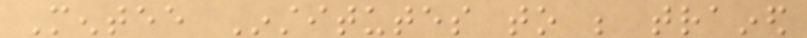Mentee Institutes to be trained
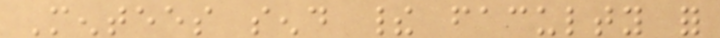Mentees send their faculty for
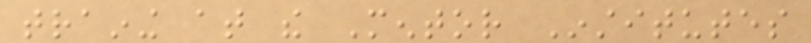training at the Mentor Institutes
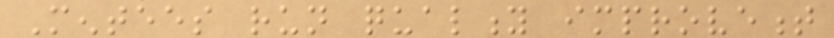Mentees run quality improvement
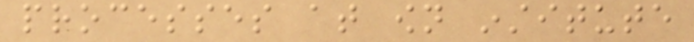processes at own institute
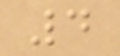4
